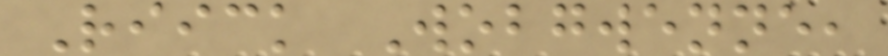Riick Wobgwenne,
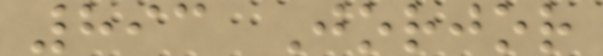893 Jorjor
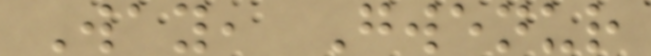Way, Gwenur
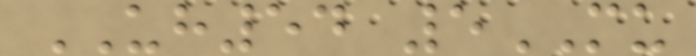UH54 5MU
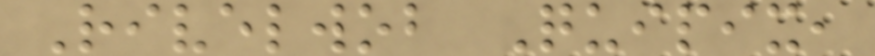Rivelwob Quipix,
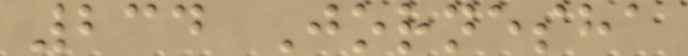234 Jornesha
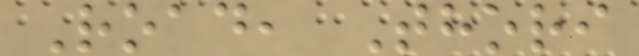Road, Thori
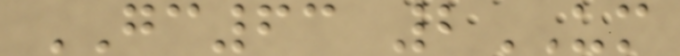GC63 2UM
